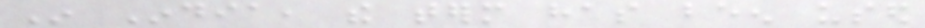In India, the term has been used
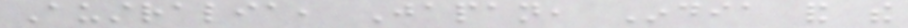Australia, Japan, India and the
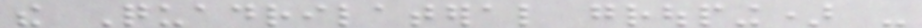the Quadrilateral grouping) -
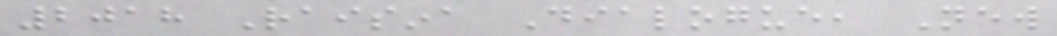2018 Raisina Dialogue, New
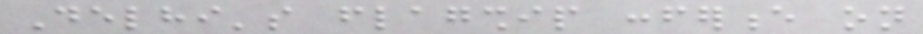Delhi's flagship conference on
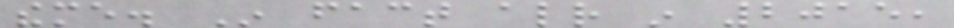theme. In fact already in 2015,
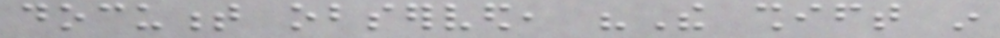document observed, "The shift in
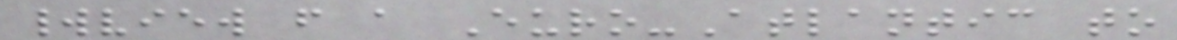worldview from a Euro-Atlantic to
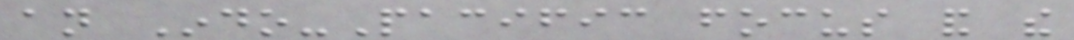an Indo-Pacific focus and the
